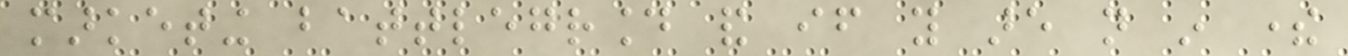marketing battleground and if you are not in there
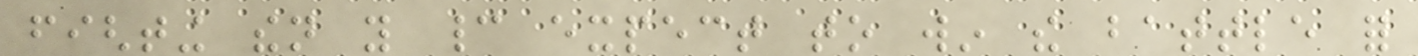fighting then you cannot expect to win the battle for
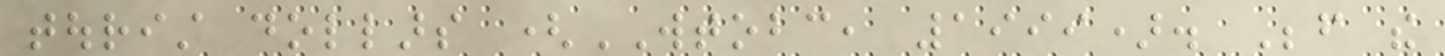tourist dollars (WTOBC, 1999). Before the
